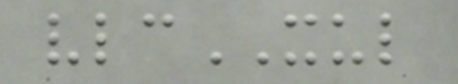vlcXUL
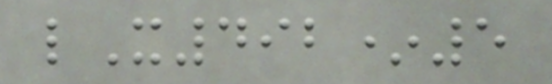lX492*5
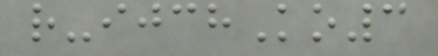r-ijchKo3
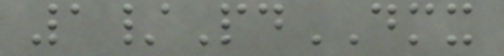1/PdDMX
